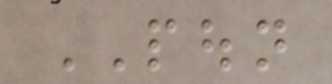POUN
